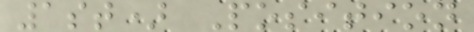1st) Position
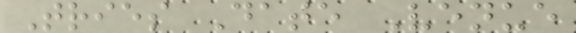Tries Date Venue
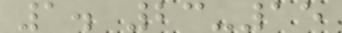1. 23-15
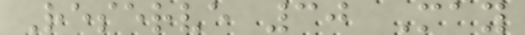Reserve 30 May
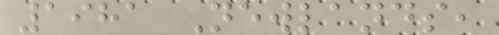1981 Newlands,
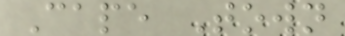Cape Town
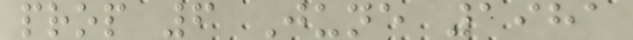prop 6 June 1981
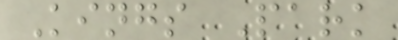Kings Park
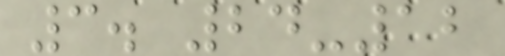3. 24-12
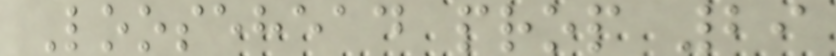Loosehead prop 29
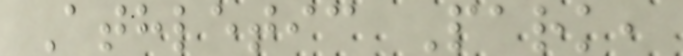Athletic Park,
